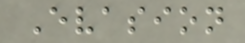Evasion
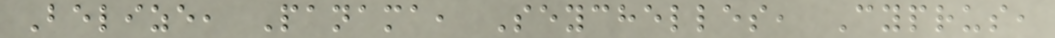Belize, Panama, Seychelles, Cyprus,
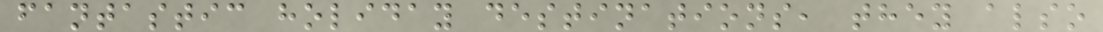fantastic holiday destinations, they also
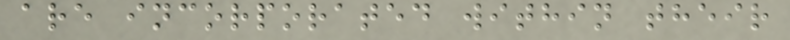are incorporated within their
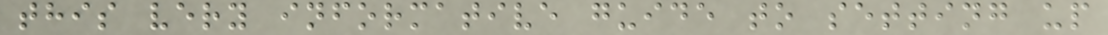this very informative guide to setting up
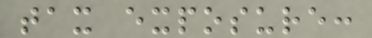tax exposure:
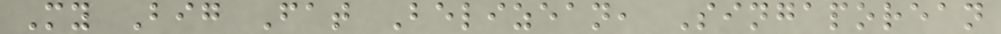My Big Fat Belizean, Singaporean
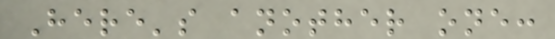Here's another one:
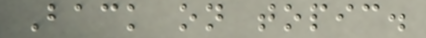Back on topic.
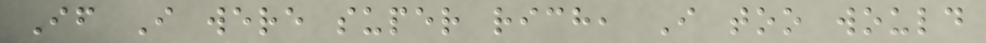If I were super rich, I too would
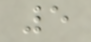5
